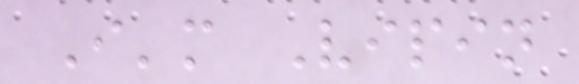I'm Vipin
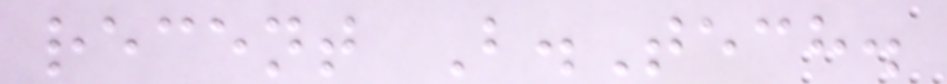recent B.Tech.
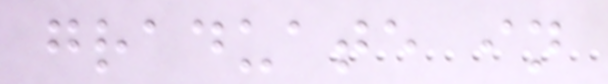graduate in
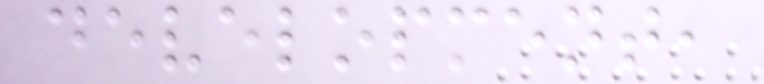development,
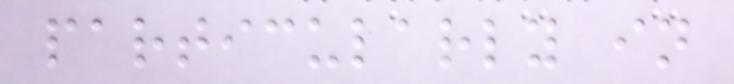particularly in
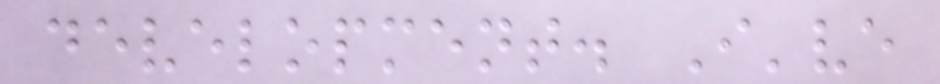development. I've
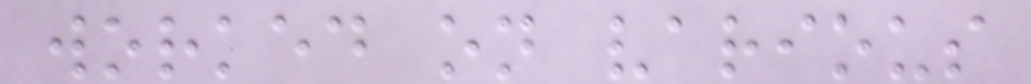worked on various
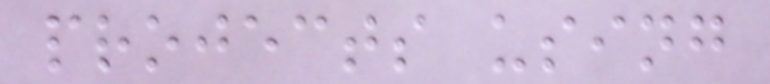projects using
